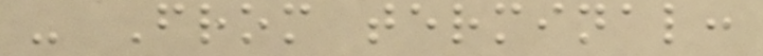- From terminal:
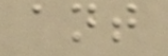ant
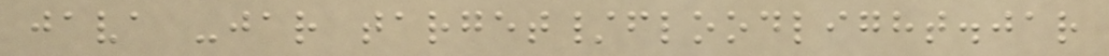java -jar target/floodlight.jar
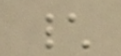\
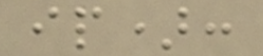ip):
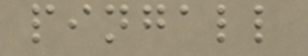pingall
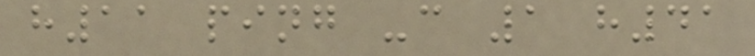h11 ping -c 1 h41
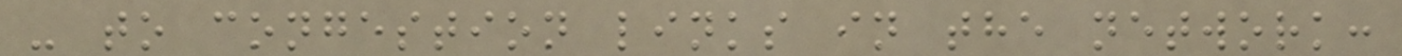- to congestion links in the network:
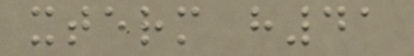xterm h41
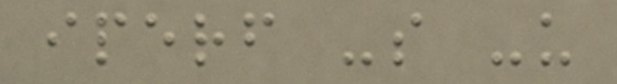iperf -s -u
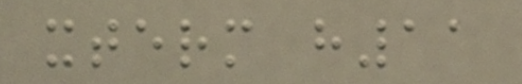xterm h11
